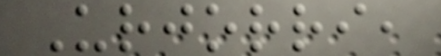Urjorri,
